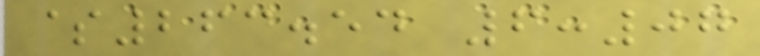$263.54 6:07
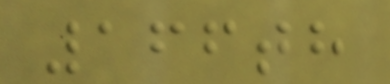166th
